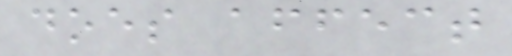does affect
